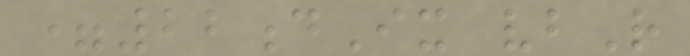=22dIx vbR
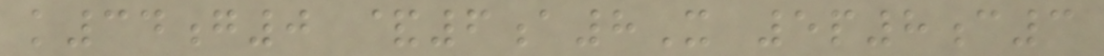k34g0 &6a8X 5p8c3
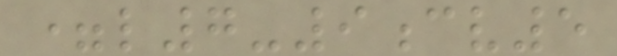=l7-9cv5
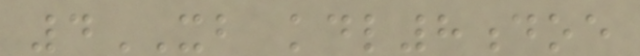4XB kdl8doe
